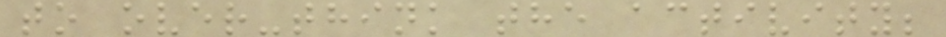to over-think the activity;
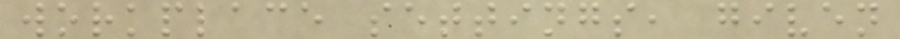workplace settings, given
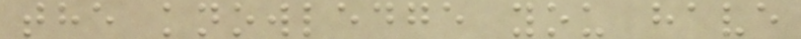the knowledge you have
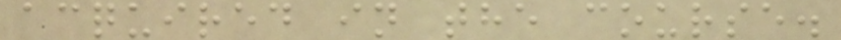acquired in the course.
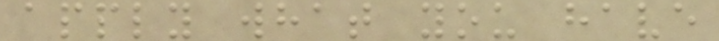apply what you have
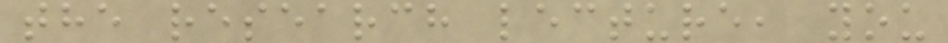the research lecture, you
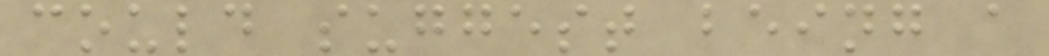could suggest being a
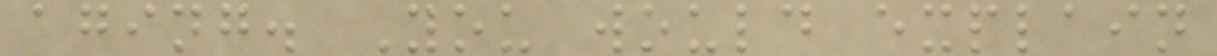aging. You would explain
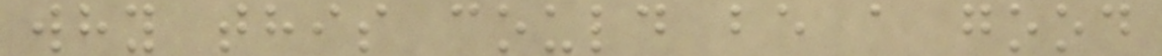why this could be a good
